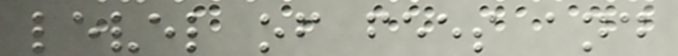level of fees and
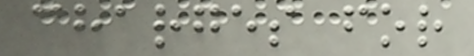charges for
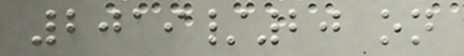2019/20 on
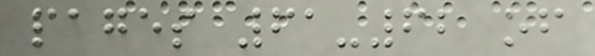pages 61-62 of
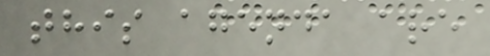this agenda are
